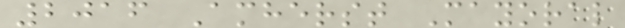2016 Amherst Mayoral
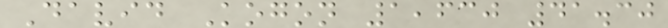David Kogon 1,630 41.30
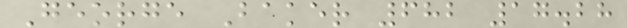George Baker 682 17.28
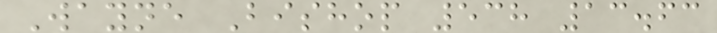Wayne Bishop 538 13.63
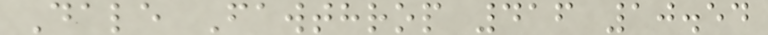Dale Fawthrop 416 10.54
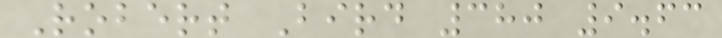Robert Bird 380 9.63
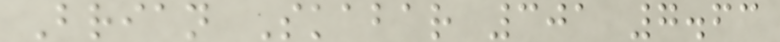Brian Skabar 301 7.63
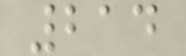214
